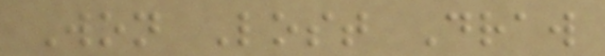Won Lost Draw
